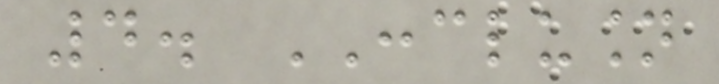4. CONCLUSION
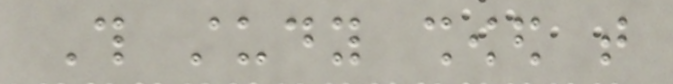This study showed that
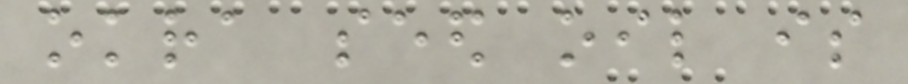okra seed oil is
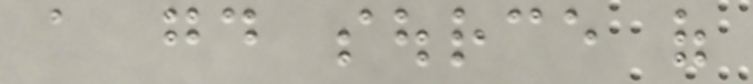a good source of
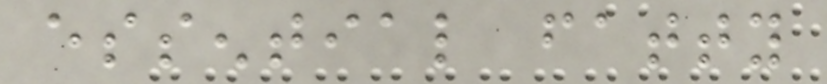essential fatty
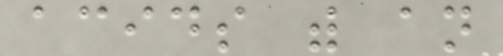acids with an
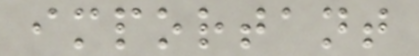important
